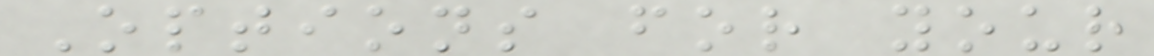Options for your
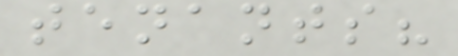tenants?
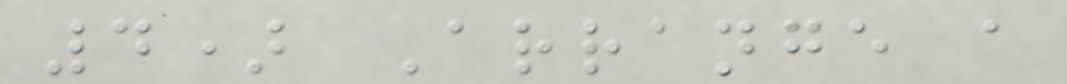4) Arrange a
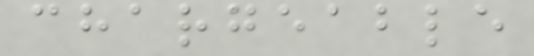chargeable
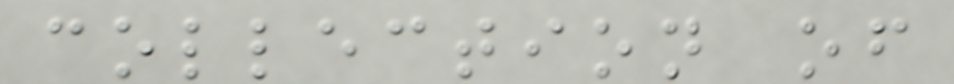collection of
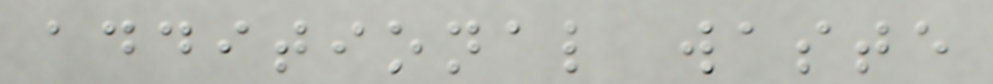additional waste
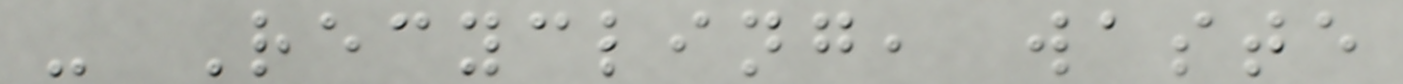- Recycling, waste
